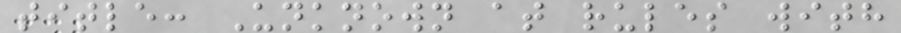title: Unknown at rules with
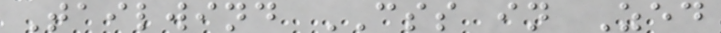Tailwind CSS in Zed
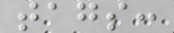tags:
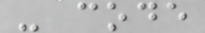- code
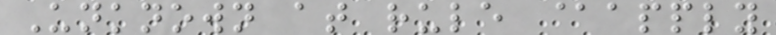Unknown at rule @apply
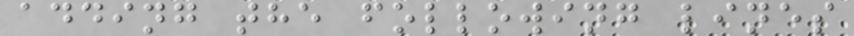adding the following lines
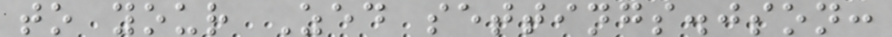to your Zed settings.json:
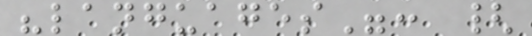"languages": {
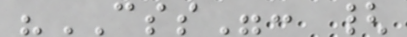"CSS": {
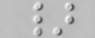}
